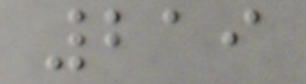219
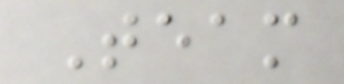Team
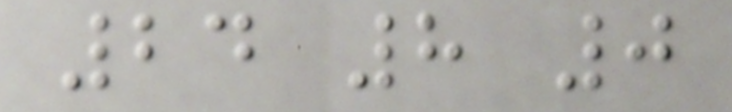24 8 0
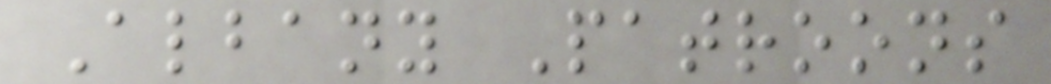Albany Patroons
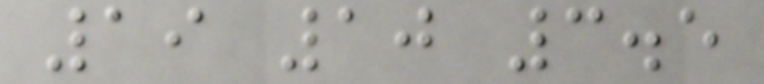19 10 3.5
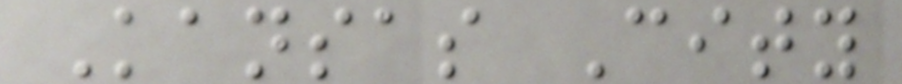Kansas City
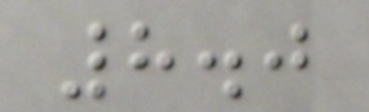8.0
